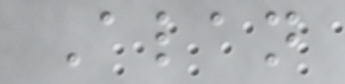Alan
